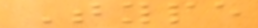Type
